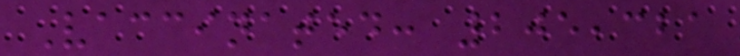Vaccinated: 205,321
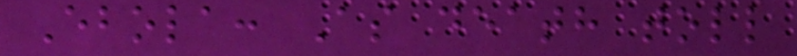Ebola: As death toll
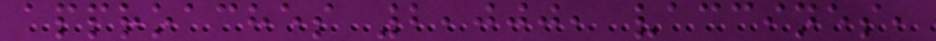approaches 2,000, vaccines,
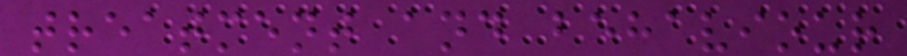treatment and behaviour
